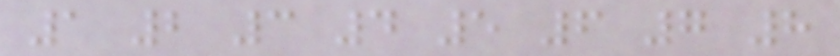1 2 3 4 5 6 7 8
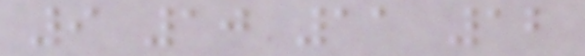9 10 11 12
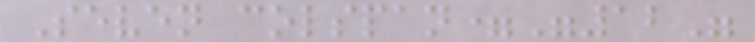Seven colspan="12"
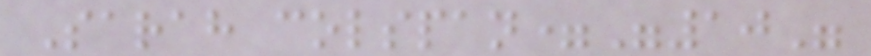Sarah colspan="10"
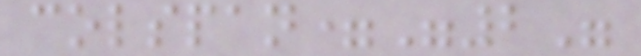colspan="2"
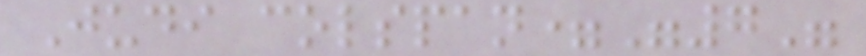Judi colspan="7"
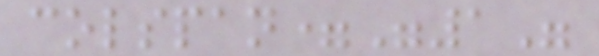colspan="1"
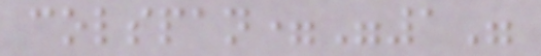colspan="1"
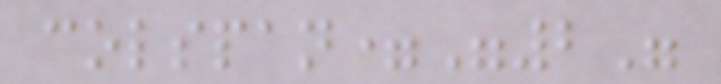colspan="2"
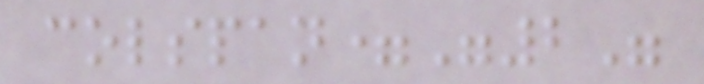colspan="2"
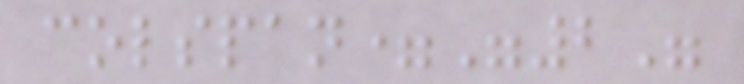colspan="2"
